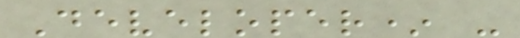Developer* -
